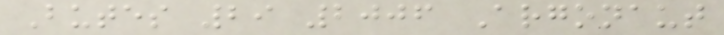Butes 29 2006 Argonaut
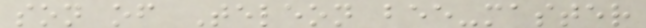son of Teleon bee-master
